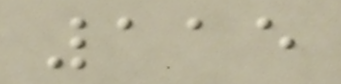115
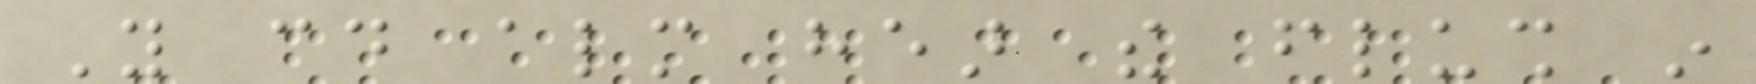You could almost hear the flush in
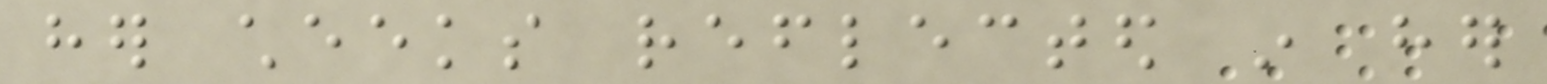her cheeks reflected in her
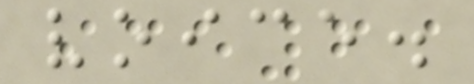voice.
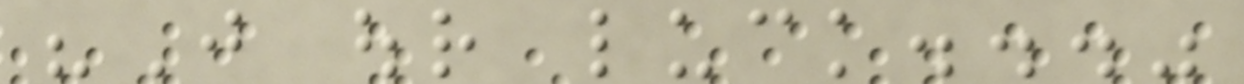"Just our luck..."
